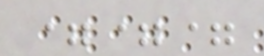===
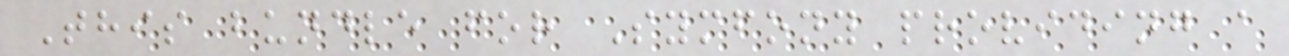This bundle for Symfony providing a
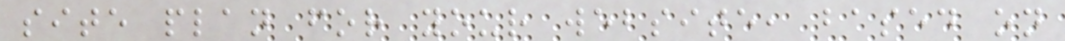site plan for your website, based on
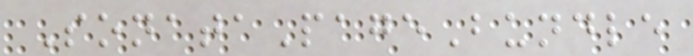SonataPageBundle
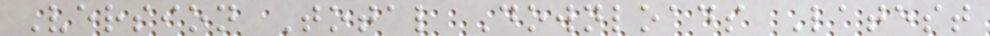Version Total Downloads Latest
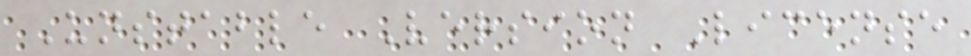Unstable Version License
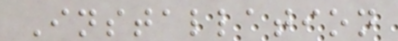Installation
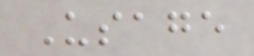Usage
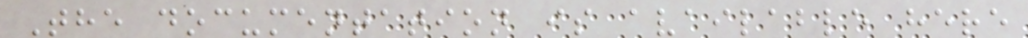The documentation is available here
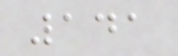141
